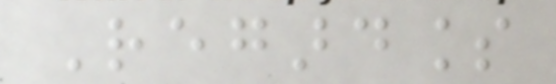Regardless
